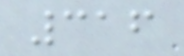316
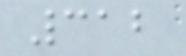312
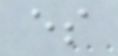es
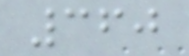360
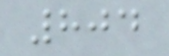804
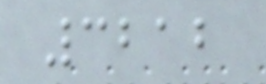3212
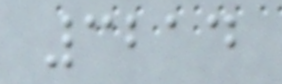3214
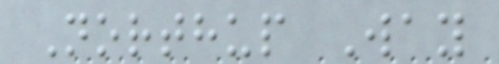Northup Way
